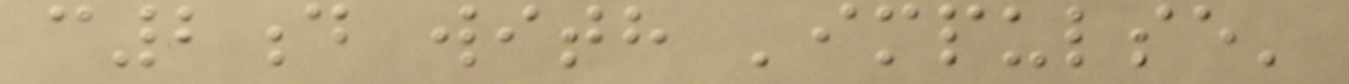c2d with 'impulse'
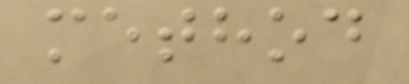method
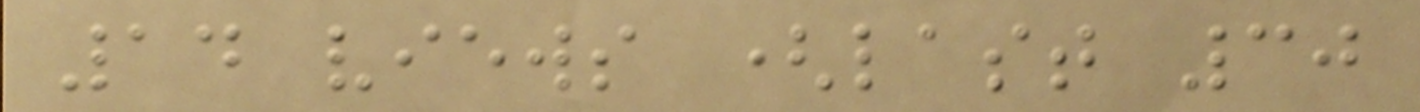14 views (last 30
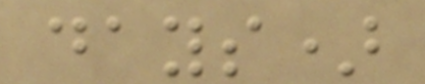days)
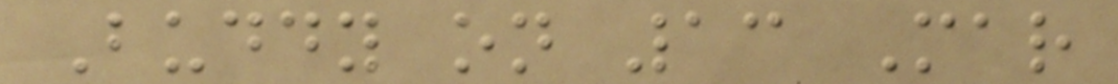Buddy on 13 Mar
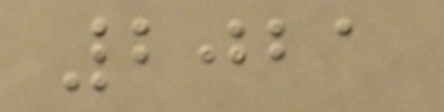2021
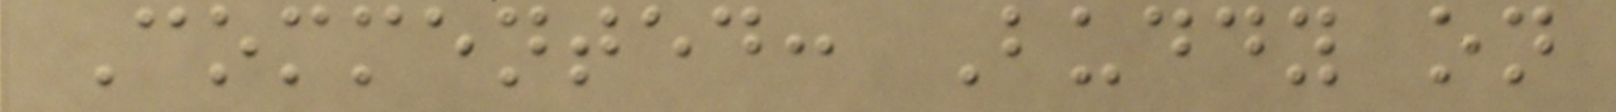Commented: Buddy on
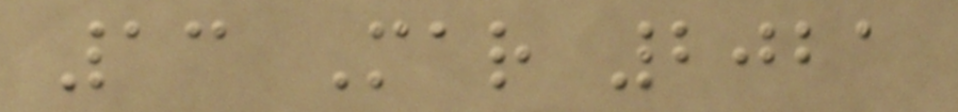13 Mar 2021
